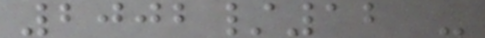2002/12 -
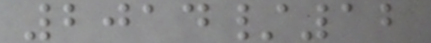2014/12
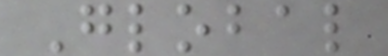Global
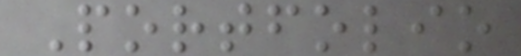Portfolio
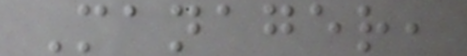Manager,
